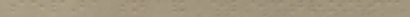separation and electronic
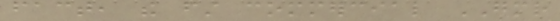fact, the first commercial GMR
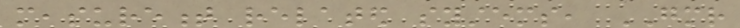measurement related systems, GMR
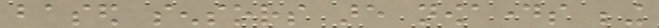based sensors are nowadays being
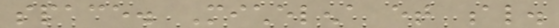space. Michelena et al.
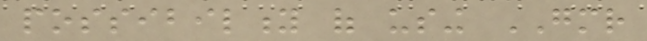possibility of using GMR
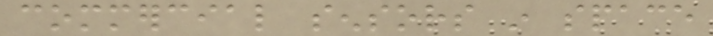commercial sensors in space
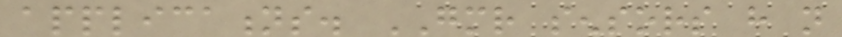applications. GMR sensors have not
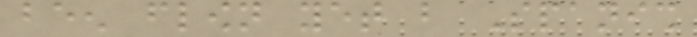been flown yet but Spanish
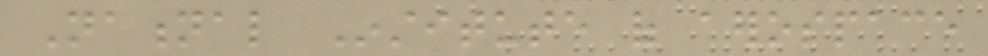National Institute of aerospace
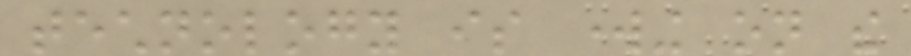technology is working on the
